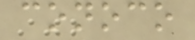conoco
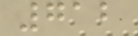712
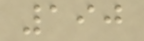190
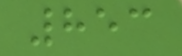853
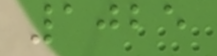1025
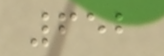652
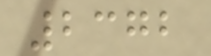2372
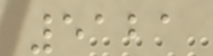5121
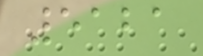5121
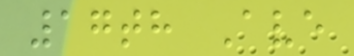17th Ave
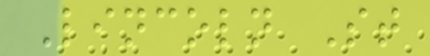Lincoln St
